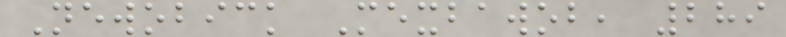Newobick Mexbawob, 289
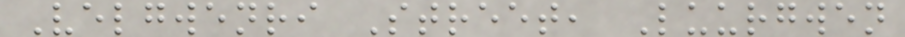Velgwenri Street, Luurgwen
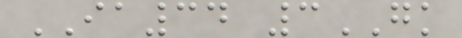IA34 3GK
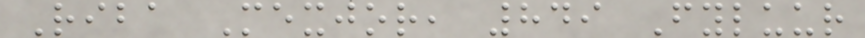Riba Mexjor, 849 Fyluur
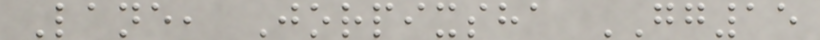Lane, Jorpixsha GG15
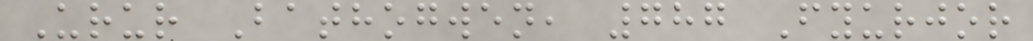Urur Bathogwen, 787 Fyurjor
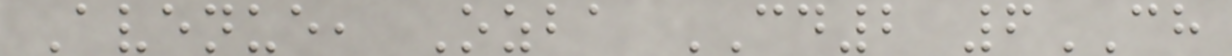Avenue, Ozba CD2 6CH
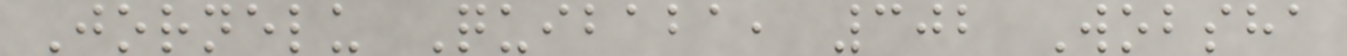Jornelu Quibaba, 302 Wobsha
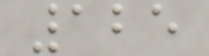125
